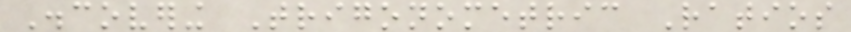Discovering Trigonometric Ratios
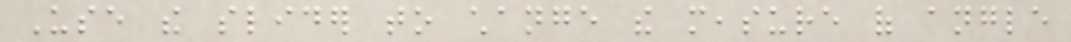Use the slider to change the measure of angle
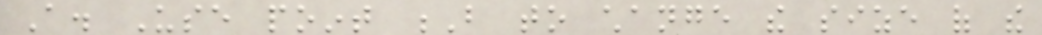A. Use point B to change the size of the
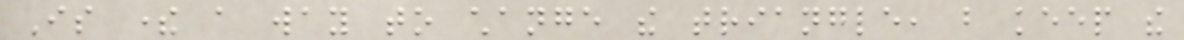Is there a way to change the triangle, but keep the
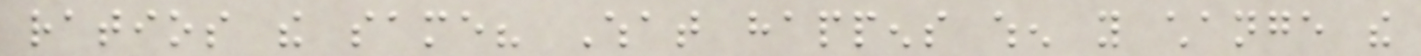ratios the same? What happens when you change the
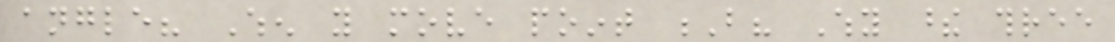angle? When you move point B? Why these three
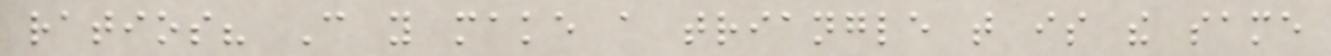ratios? Can you make a triangle that is the same
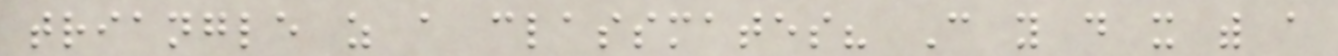triangle as a classmates? Can you do it with a
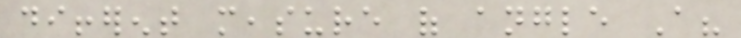different measure of angle A?
